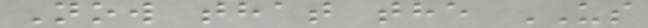Now that the US
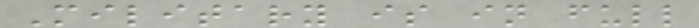Military is in full
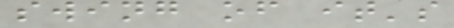swing of it's
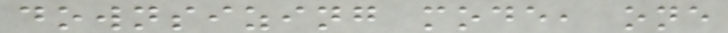downsizing mode, one
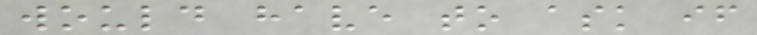would have to ask if
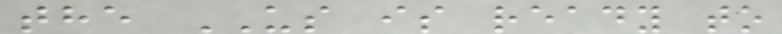the US is ready to
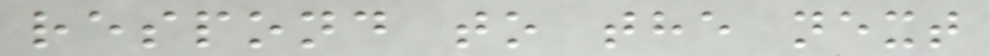respond to the next
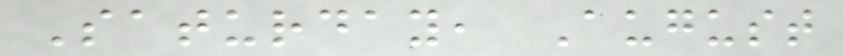Saturday, August
